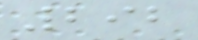292
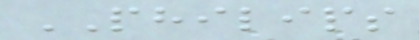PHILIPS
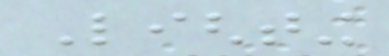Lighting
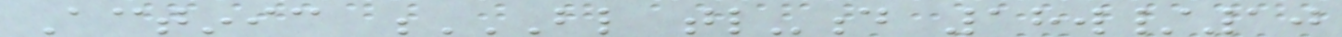Actinic BL TL-D 18W/10
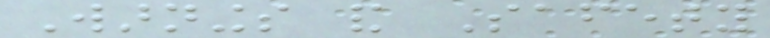Warnings and Safety
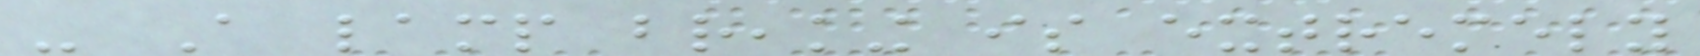- A lamp breaking is extremely
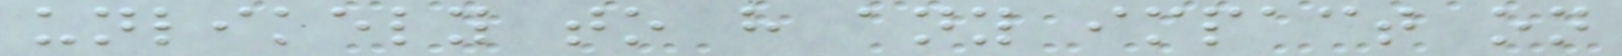unlikely to have any impact on
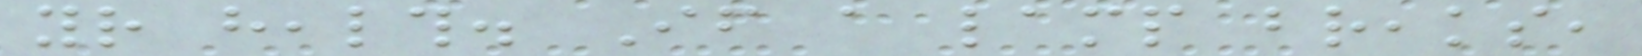your health. If a lamp breaks,
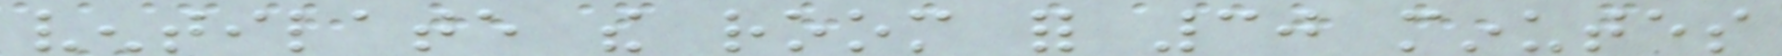ventilate the room for 30 minutes
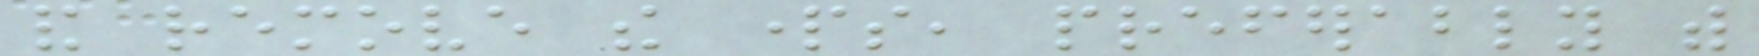and remove the parts, preferably with
